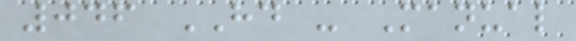046 HD - Manual
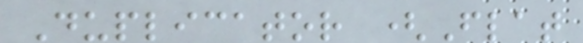Duplicator (Flat
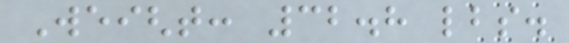Weight: 32.8 lbs.
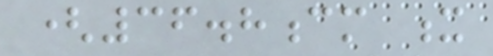(36.8cm x
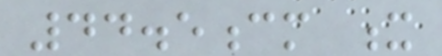44.5cm x
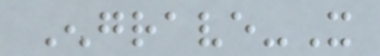Engrave-It
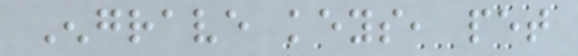Engrave keys, pet
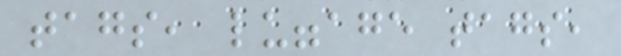tags, luggage tags,
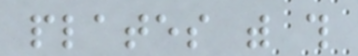plates with this
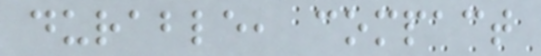durable, compact
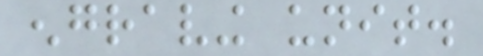engraving unit.
